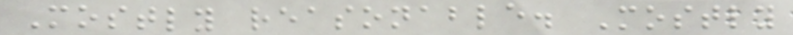Mostly reasonable. Mostly
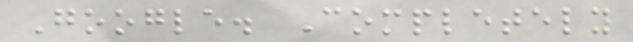Google. Completely
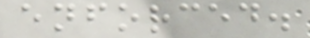enforced.
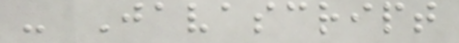- Javascript
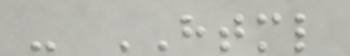- HTML
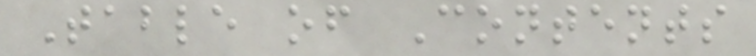Table of Contents
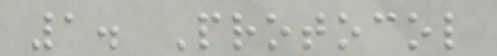1. Protocol
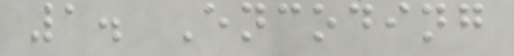1. Encoding
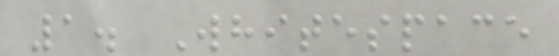1. Whitespace
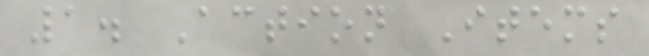1. Action Items
